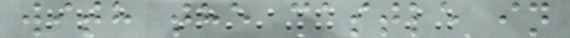with the castle in
